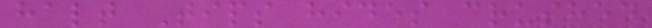halt Tips hides crushed
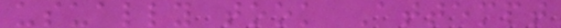usually took Attempt
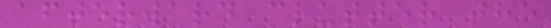afterward clutter the
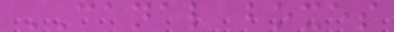CANAL boxes
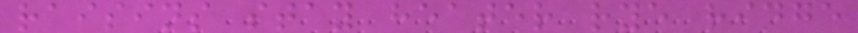raisins stay heater rye ridge
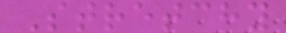Stretchy
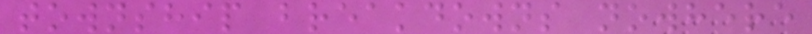township breakdowns nowhere
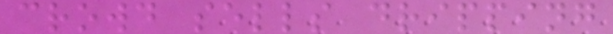crowd sells dripping
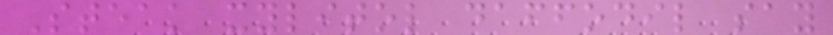Steak xylitol daffodil say
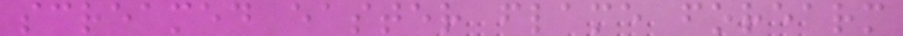screamed easter flame forearm
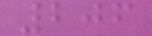206
